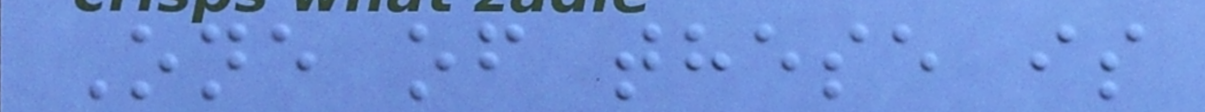One of these is
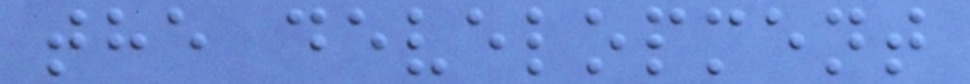the development
